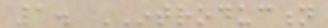1. INTRODUCTION
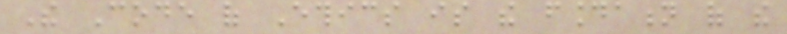The Code of Ethics is the foundation of the
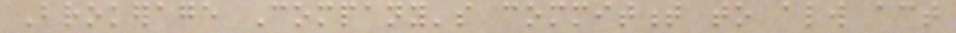Brokerage Company's commitment to always act
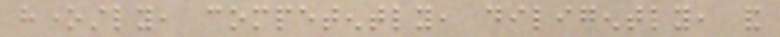honestly, competently, diligently, and
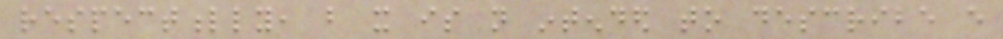respectfully, but it is not intended to describe every
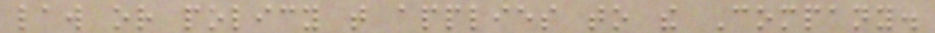law or policy that applies to the Company.
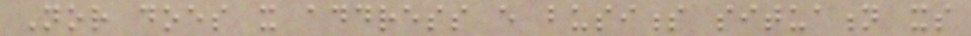Nor does it address every business situation its
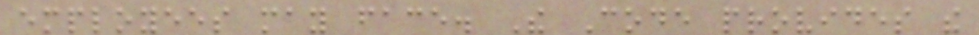employees may face. The Code provides the
